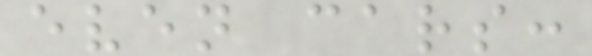even cars:
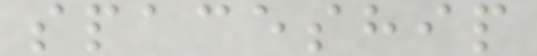spaceship
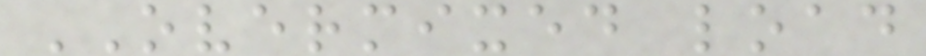OVERMIXED load
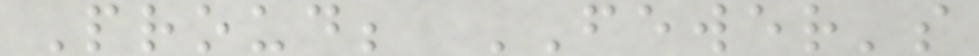Proud; FEWER's
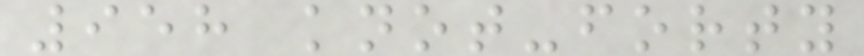958 knot-forty
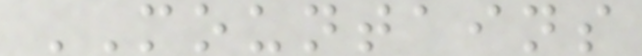MOUNTAINS
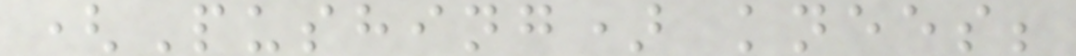(Pushing) knees;
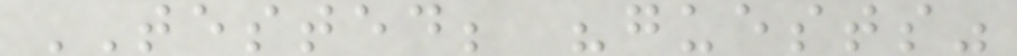TESTED; "guests"
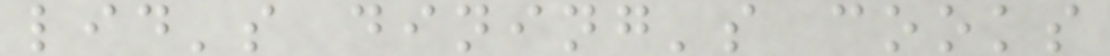lid's dining's cooks
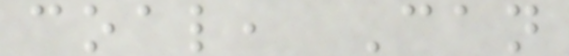coal, Can
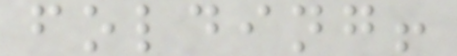folding!
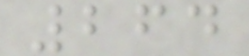264
